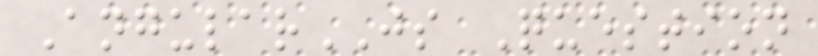AngularJS Question
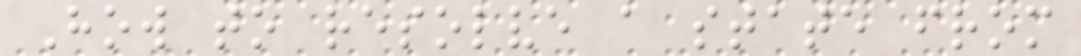How to resolve a state from
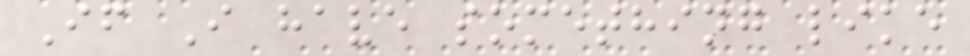If I have something like
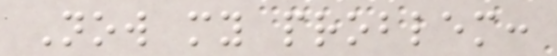Now my problem:
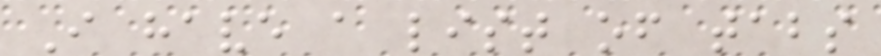I have a list of tabs
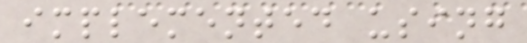implemented using
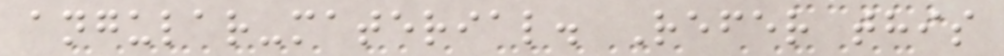angular-material. Refer this
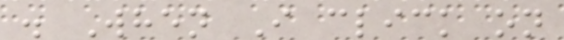. When I click on
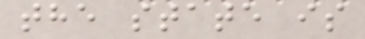the state is
